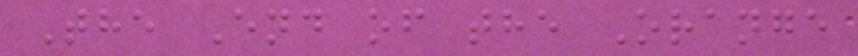The End of the Orange
